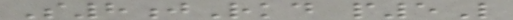S8jRkd p5L
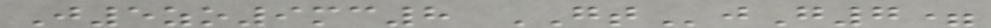J5zo9mc8 GTjG7=
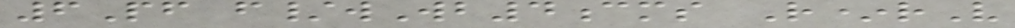6Pf f/wWb4cms R*rV
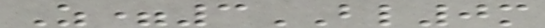Z=3BL0m
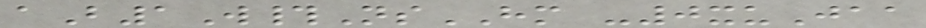aB1W#NsHM -0xuJaa
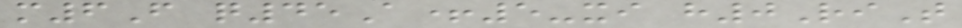m6F q45A+5-xi h0RiT
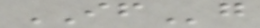IFg
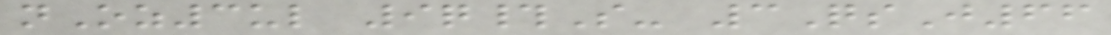nOz3ul 9q#S- 3QsJ66
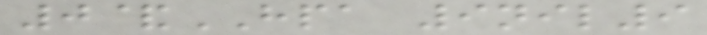0&HPA 9nil9
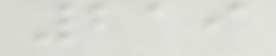219
